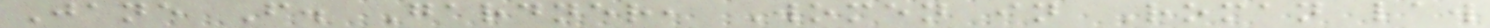Jane F. Gardner, Women in Roman law
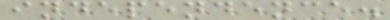independence.
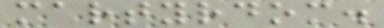martyrdom.
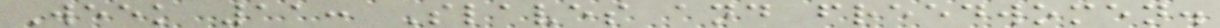Week 11: Slaves and freedwomen.
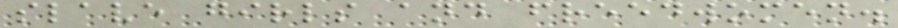slave girls and freedwomen.
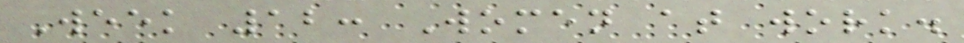Week 12: Women at work.
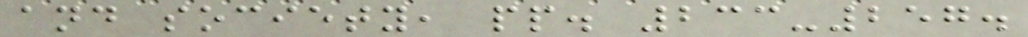and society, pp. 233-257.
